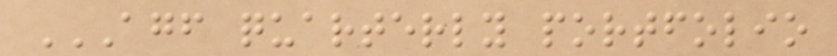AGF QUARTERLY PORTFOLIO
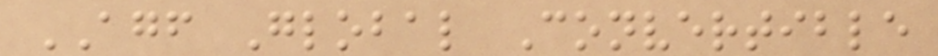AGF Global Convertible
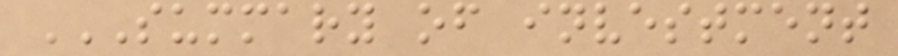SUMMARY OF INVESTMENT
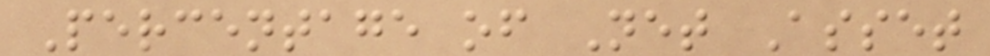Percentage of Net Asset
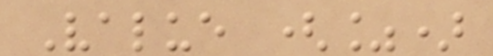Value (%)
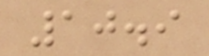10.9
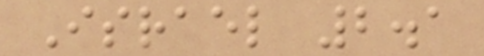Israel 2.1
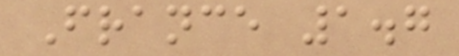France 1.7
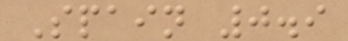Spain 0.9
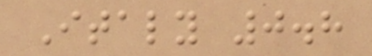Italy 0.8
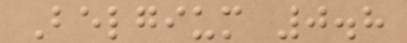Belgium 0.8
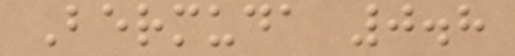Bermuda 0.8
